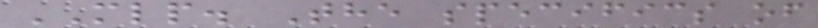MLP. The specifics of
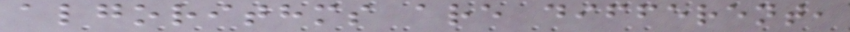algorithms are different,
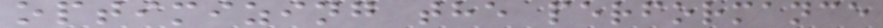optimizing the performance
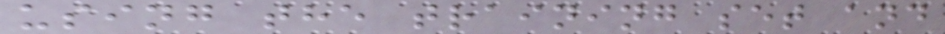using the training set and
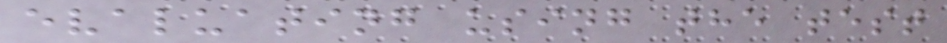evaluating using the test
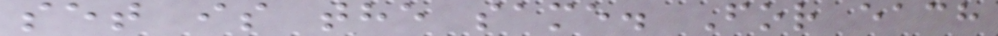set is the same. For each
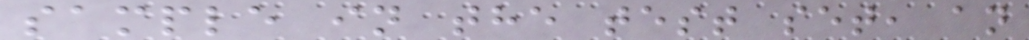sample in the test set, an
